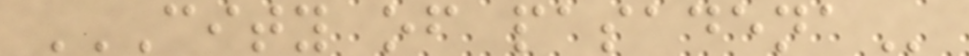CITY OF PASADENA
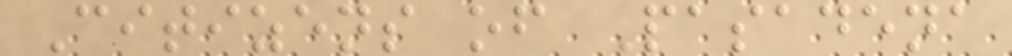Citizens of Pasadena
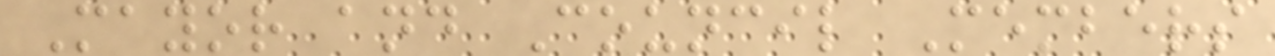Mayor and Council Members
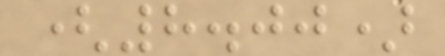(8.00)
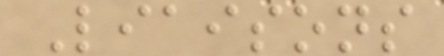Liaisons
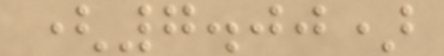(7.00)
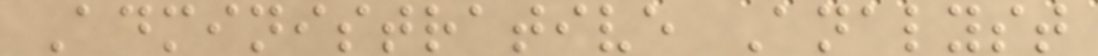Administrative Analyst
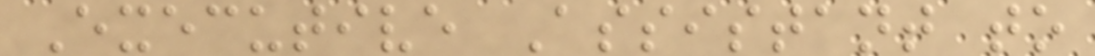Executive Assistant to
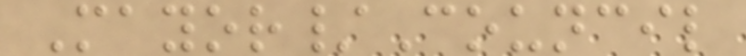Mayor/Council
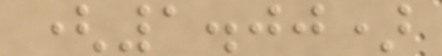(1.00)
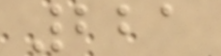221
